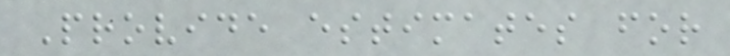Provide estimates for
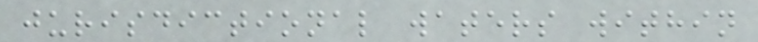jurisdictional waters within
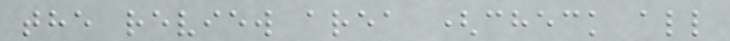the review area (check all
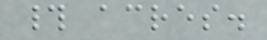# acres.
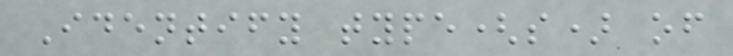Identify type(s) of
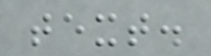text.
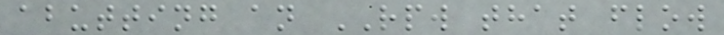abutting an RPW that flow
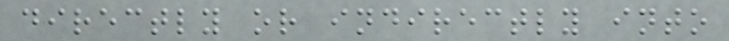directly or indirectly into
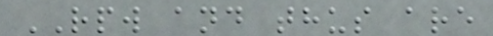RPW and thus are
